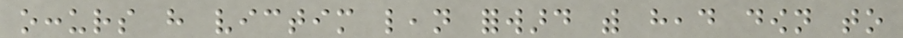occurs have victim lean forward with head down to
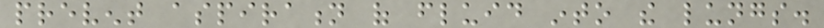prevent aspiration of fluid into the lungs.
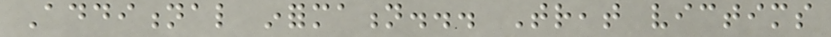Additional information... Treat victims
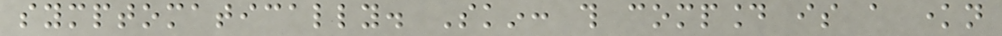symptomatically. Skin: this compound is a known
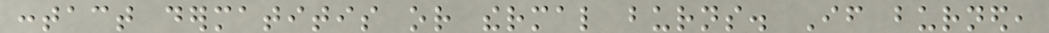contact dermatitis or thermal burns. If burned,
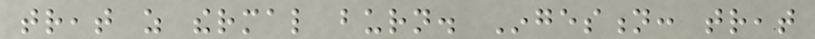treat as thermal burn. Ingestion: treat
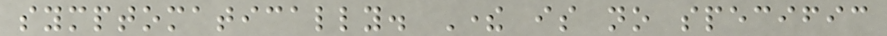symptomatically. There is no specific
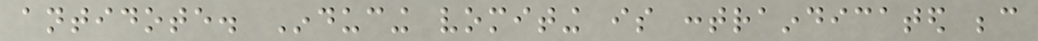antidote. Inducing vomiting is contraindicated because
